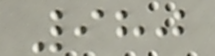980
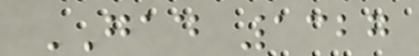GAD 1327
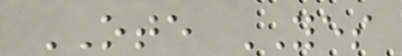OTE YES
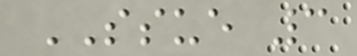SSUE 3
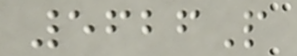5626P
